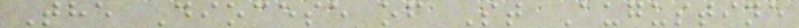The Diocese of St Augustine
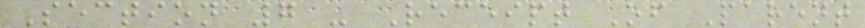Section 7 - Receipt Of Parent
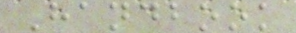Handbook
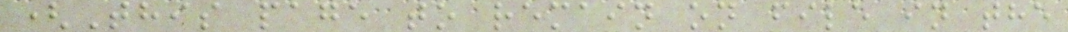(This page to remain on file in the
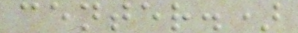center.)
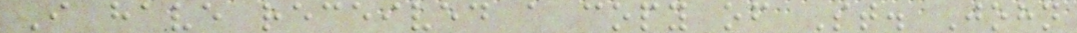I have received a copy of St. John
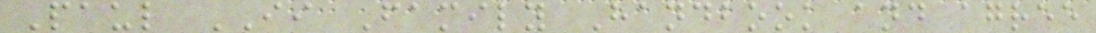Paul II Family Handbook and agree
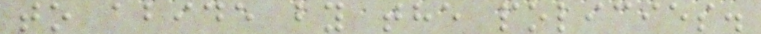to abide by the policies.
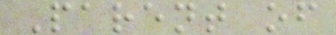Parent of
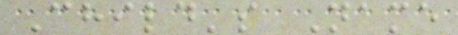Child's Name
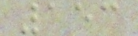153
